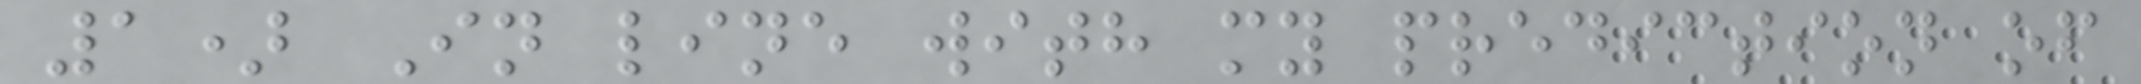1) In line with my prediction of
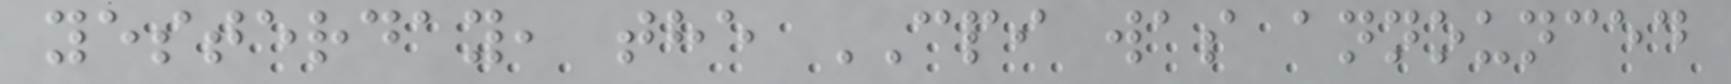yesterday, the CPI was announced
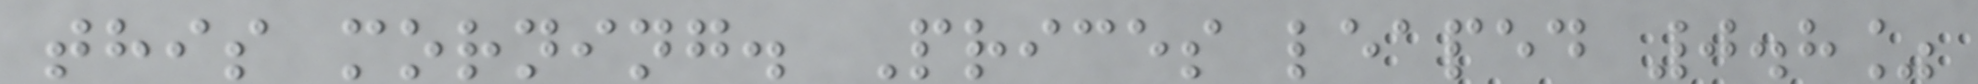this morning. Prices leaped 0.8%
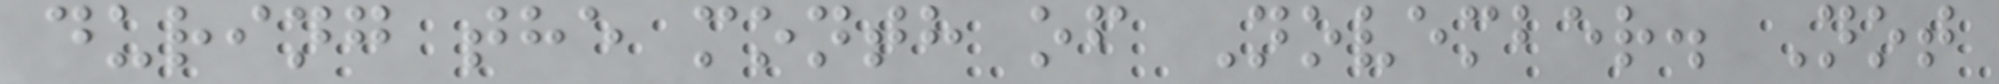during the month of November. Not
